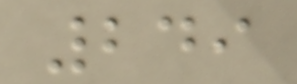249
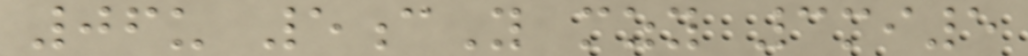06u 5cY mzy 3mi5
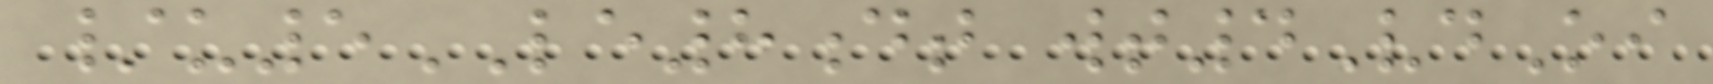/u5LE8dt wt4VdOi
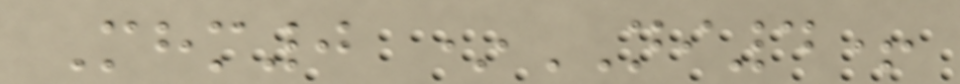Mhm0 *NI4+
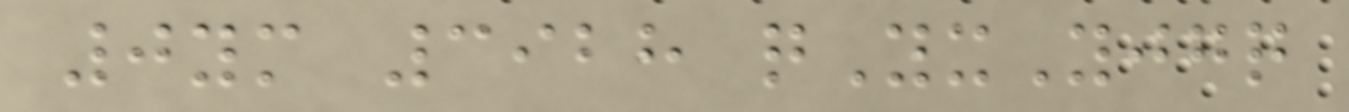0ym 3928 qYxYjgq
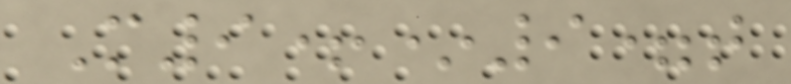M9+*9=t
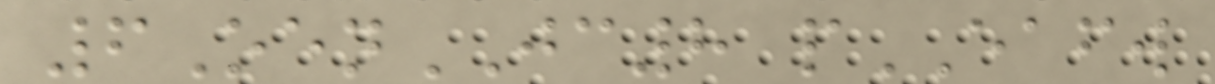6OenJC8 pEAFW
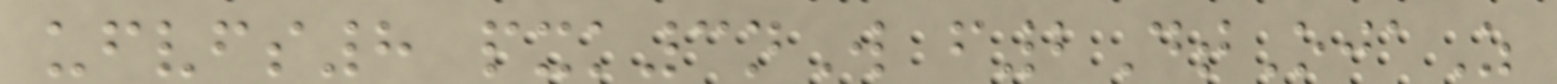ufvfs8 pxk3nW f2DtOjaZ
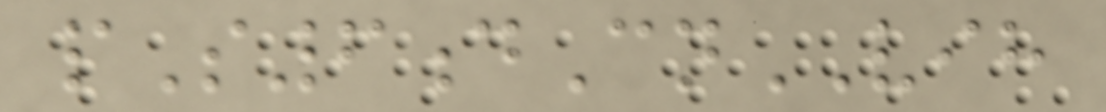pS6dCnVIH
